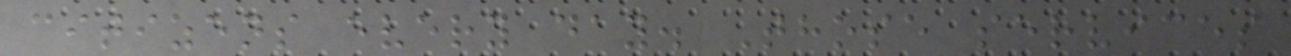citizens every day. Those services
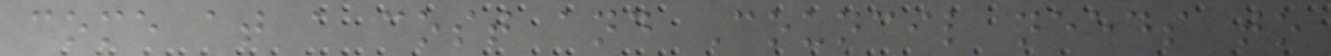come at a cost and Council needs to
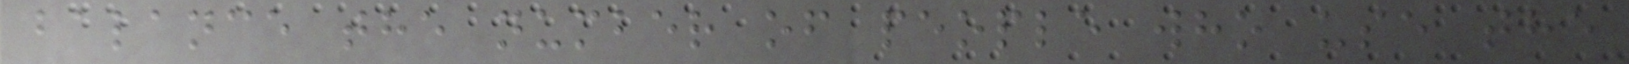balance the number of people who use the
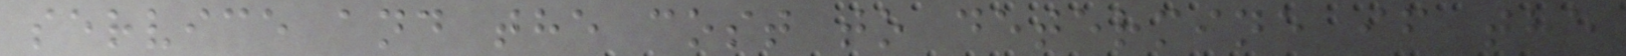service and the cost to determine if the
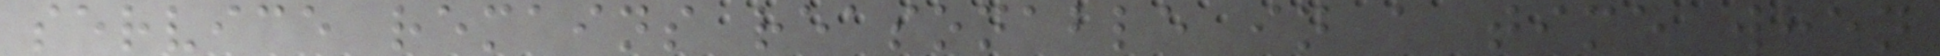service remains reasonable in a time when
